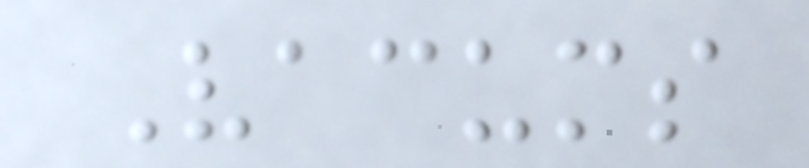Vacums
